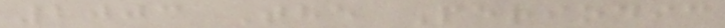2003 The Periodic
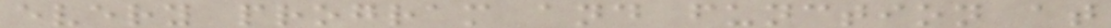every program and function at
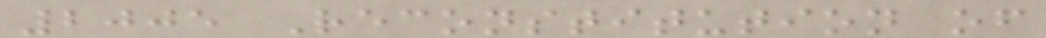2005 Reconstitution of
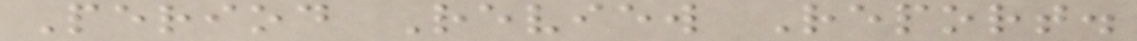Period Review Report.
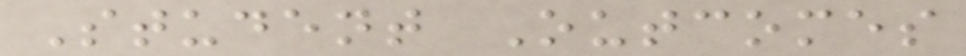Student Outcomes
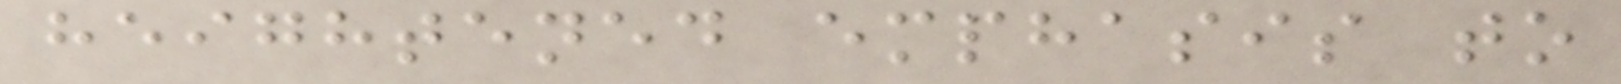heightened emphasis to
